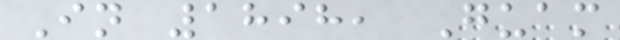In 1898, Guam
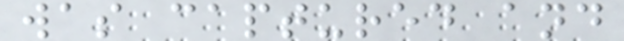was captured and
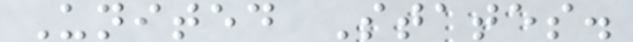United States.
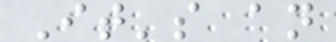It's an
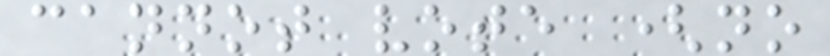cannot vote (no
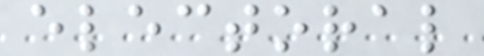electoral
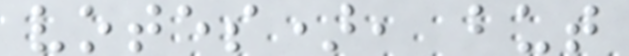votes), but
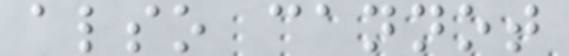also cannot
